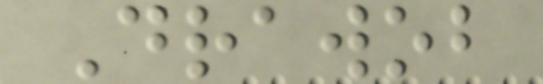Drawob
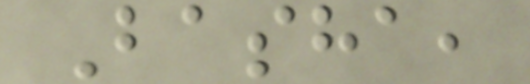Basha,
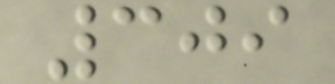309
